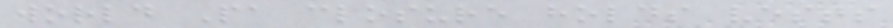world Pa closure holds vests
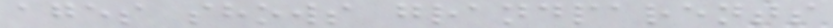ages shows grandparents
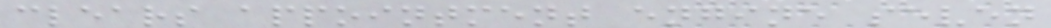clears appointment engine seven
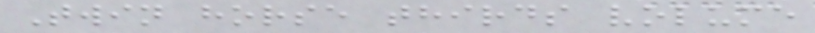Twin horse thirds volume
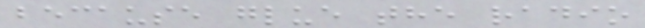because glue the radio
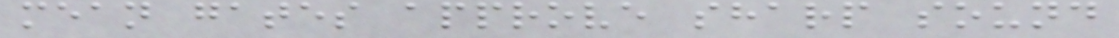mean gates approve sharp sound
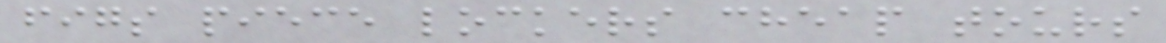figs piece lockers cheap tours
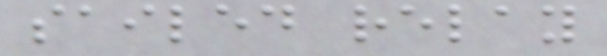sailed relay
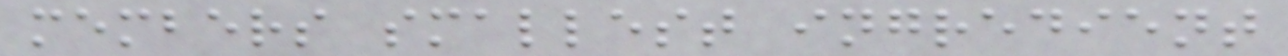members smallest ingredient
